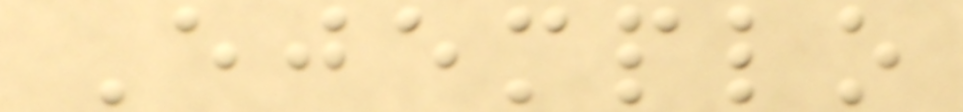Ejemplo
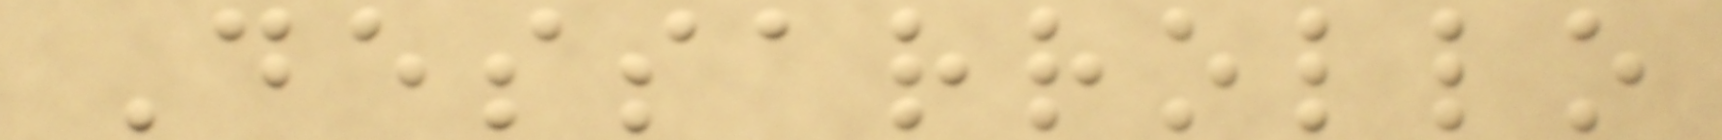Dessarrollo
